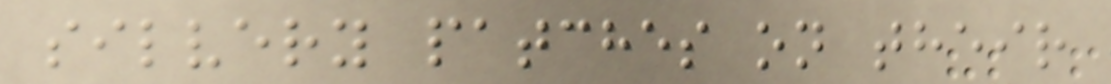silvery patches on their
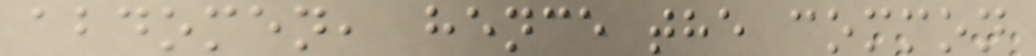abdomen, hence the common
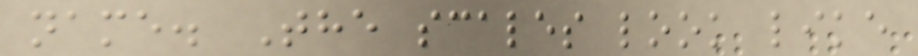name. The scales look like
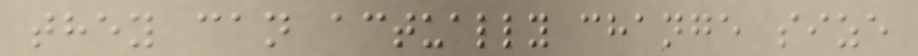they can actually change size
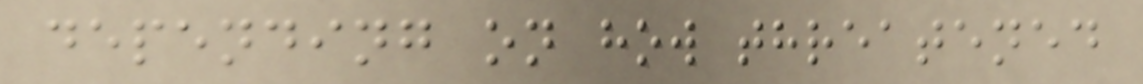depending on how threatened
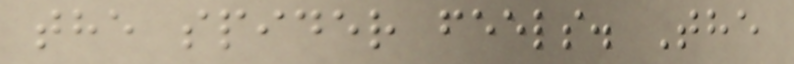the spider feels. The
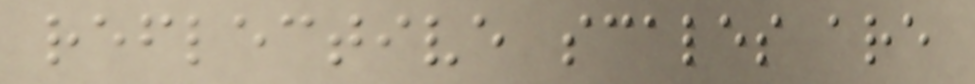reflective scales are
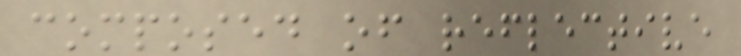composed of reflective
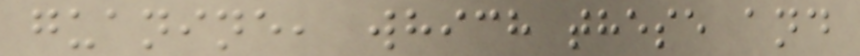guanine, which these and
